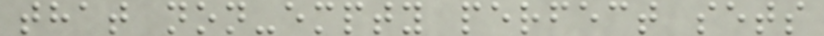that non-empty perfect sets
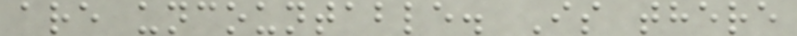are uncountable. Is there
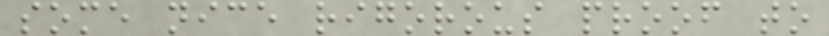some nice rigorous proof to
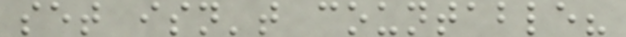set isn't countable?
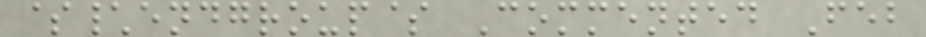$\endgroup$ Commented Feb
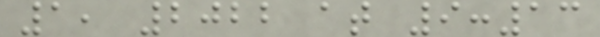1, 2022 at 9:13
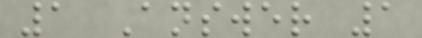1 Answer 1
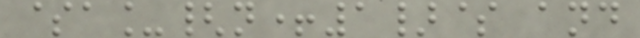$a_{n+1}$ and
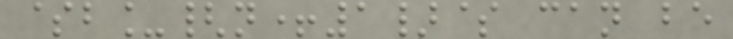$b_{n+1}$ can be
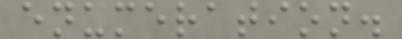enumeration.
